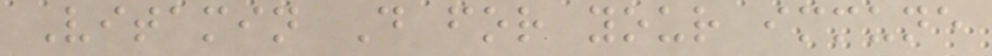Vitamin D for your immune
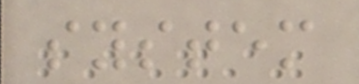system
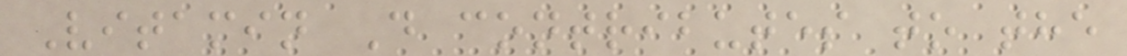Vitamin D contributes to the
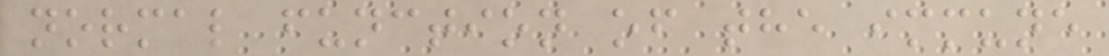normal function of the immune
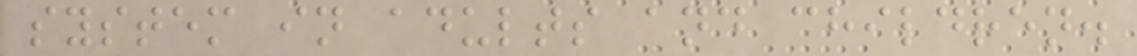system in adults and children.
